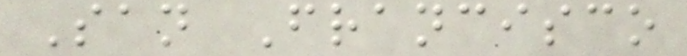San Francisco
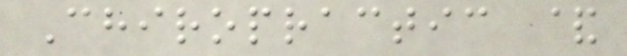Chiropractic &
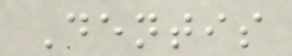Dentis
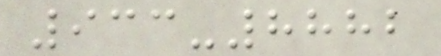933-8882
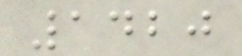1420
